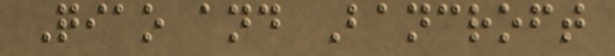Qiao and Bancroft
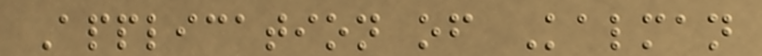Application of Kalman
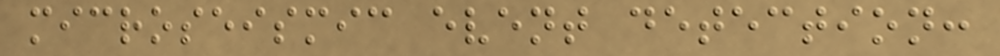microseismic event detection:
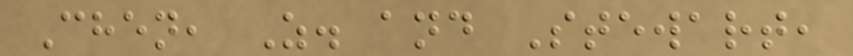Chen, Z. and Stewart,
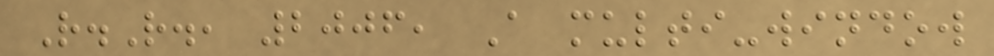R.R., 2006, A multi-window
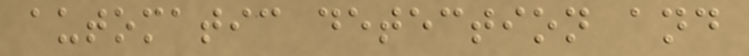automatic detection and
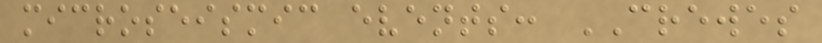microseismic events: CREWES
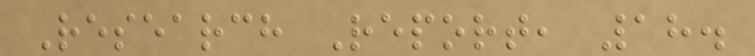Research Report, 18.
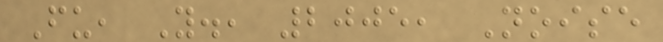Fu, Y., 2005, Noise
